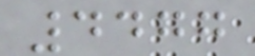4477
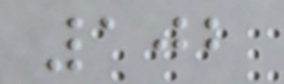102
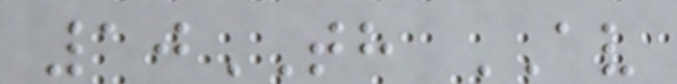10TH AV
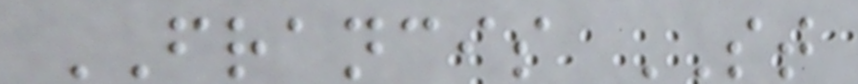FRANCIS ST
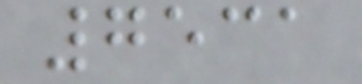7531
